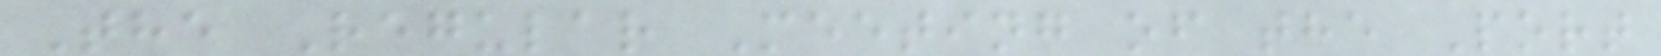The Regular Meeting of the Port
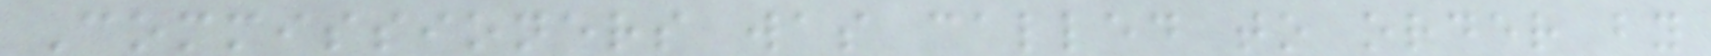Commissioners was called to order by
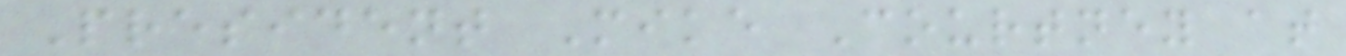President Mike Courtney at
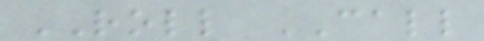ROLL CALL
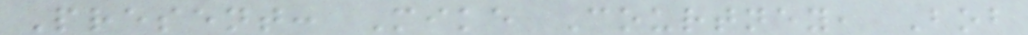Present: Mike Courtney, Bob
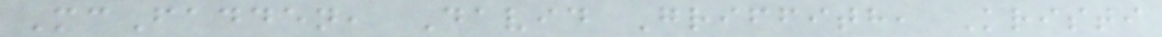McFadden, David Griffith, Kristi
